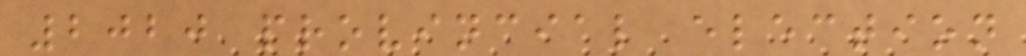2020 provincial election
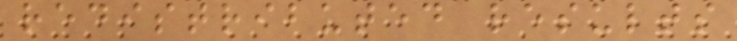redistributed results
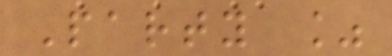Party %
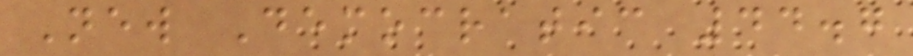New Democratic 44.7
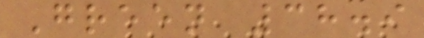Green 38.9
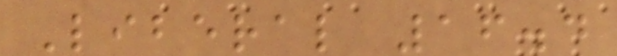Liberal 16.4
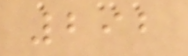292
